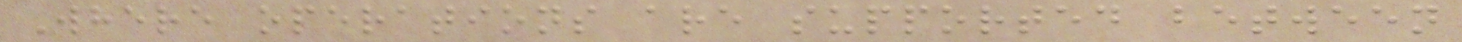Where operations are supported between
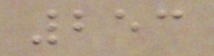253
